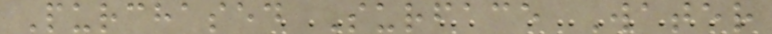Purchased Surface Water
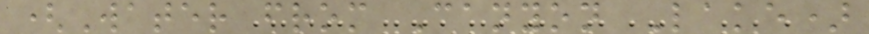(Water from Canyon Lake)
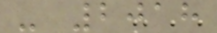- 2018
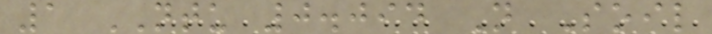1 NTU 0.094 N Soil
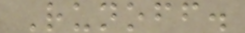Runoff.
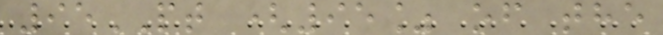95PT (95% of the
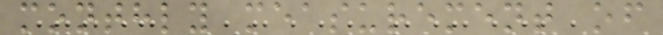monthly measurement of
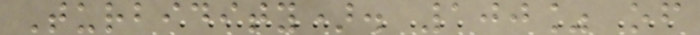Turbidity). 100% of
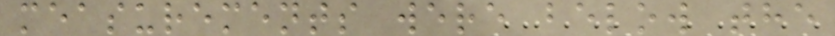measurements were below the
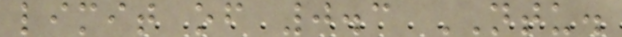limit of 0.3 NTU.
